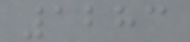1283
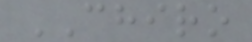CHIRO
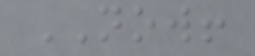NOW!
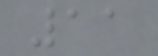11
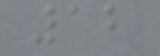12
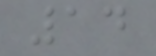14
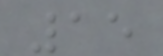15
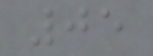05
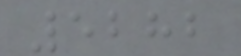5282
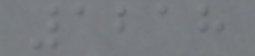1218
